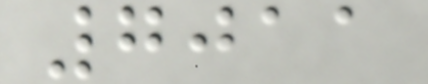7011
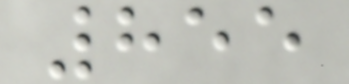855
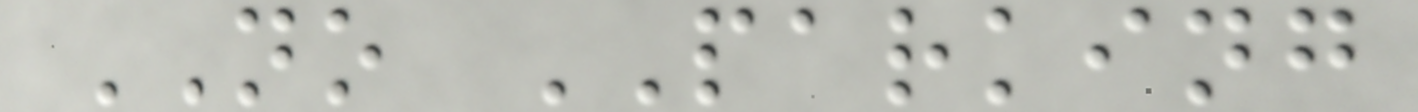NO PARKING
